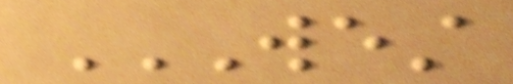WEST
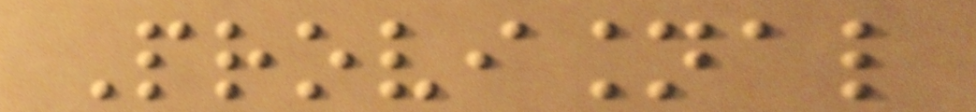Provisional
